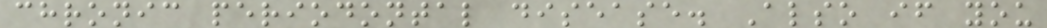chronic periodontal disease. Also if you
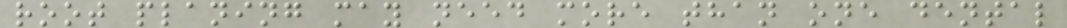root planing may need more than one dental
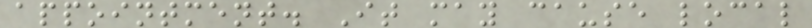appointment. It may cause local
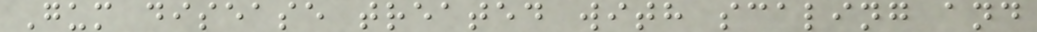Gum disease treated with scaling and
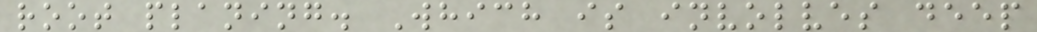root planing. Which is involves deep
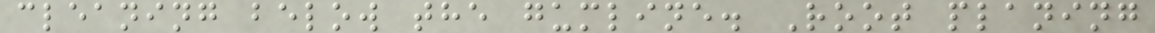cleaning below the gumline. Root planing
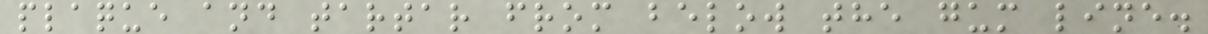plaque and tartar from below the gum line.
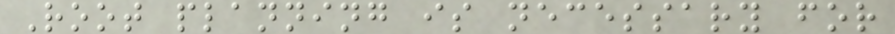Root planning is necessary for
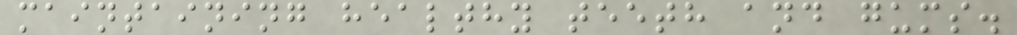maintaining healthy teeth and gums.
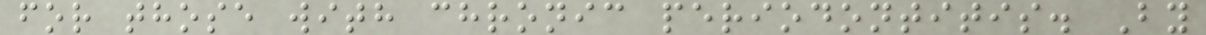for those with chronic periodontitis. By
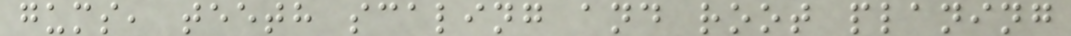gums, teeth scaling and root planing
